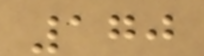170
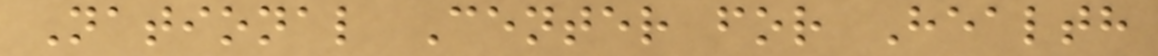National Center for Health
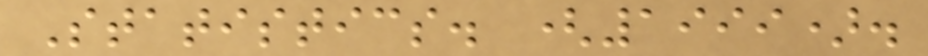Statistics. (1999).
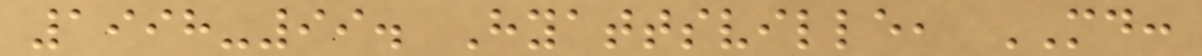1998-99. Hyattsville, MD:
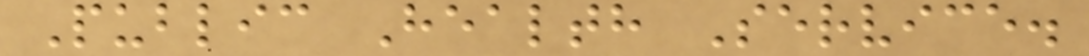Public Health Service.
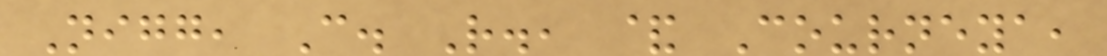Nigg, C. R., & Courneya,
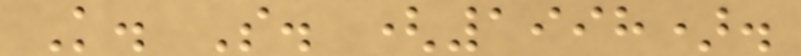K. S. (1998).
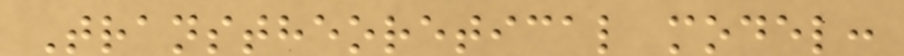Transtheoretical model:
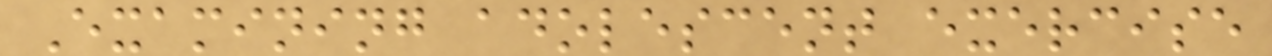Examining adolescent exercise
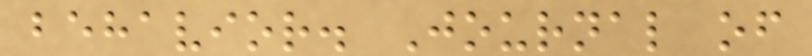behavior. Journal of
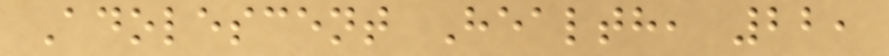Adolescent Health, 22,
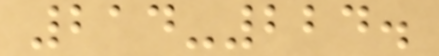214-224.
